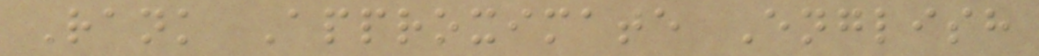Rank Approximate English
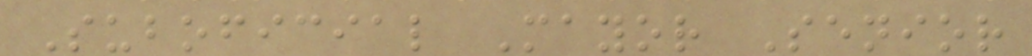Suboficial Mayor Senior
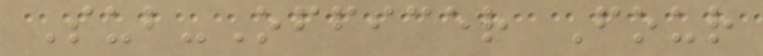Sub-Officer Four
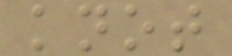knot
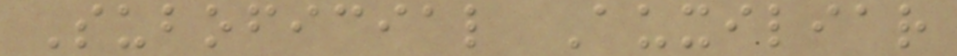Suboficial Auxiliar
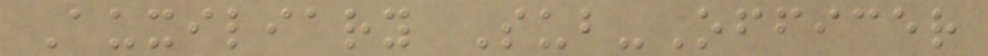Auxiliary Sub-Officer
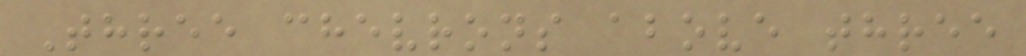Three chevrons above three
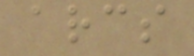arcs
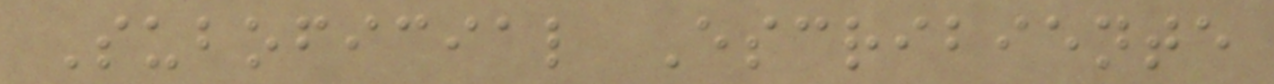Suboficial Escribiente
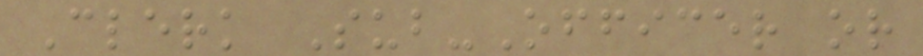Clerk Sub-Officer or
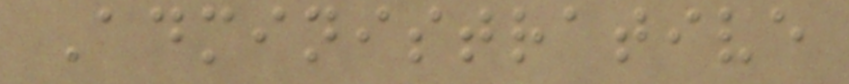Administrative
